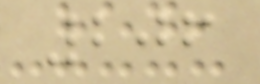206
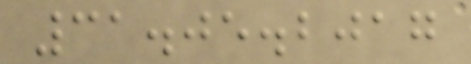31.05.2017
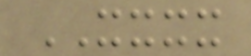XXXX
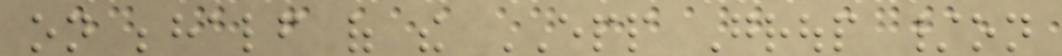on behalf of the EPP Group /on
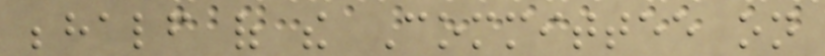behalf of the Committee on
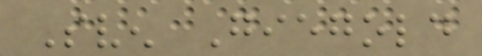Sven Giegold
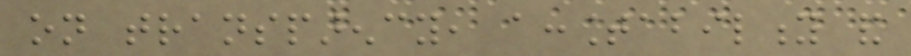on transparency, accountability and
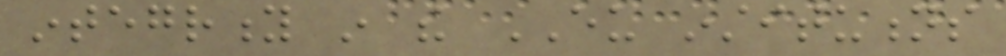integrity in the EU institutions
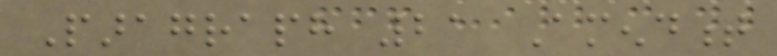Paragraph 21 Amendment
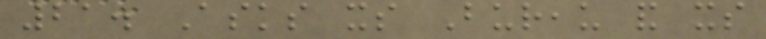21. Asks its Bureau and its
